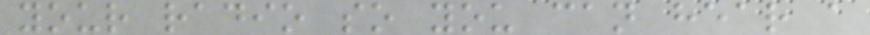your radio so you can hear a
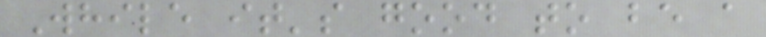While it's good to be a
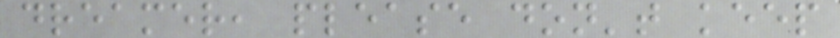dreamer, please don't keep
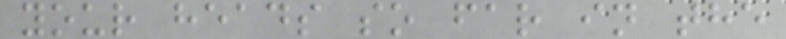your heads so far in the
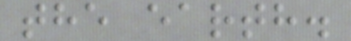the earth.
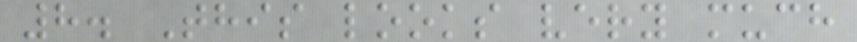8. This looks very much
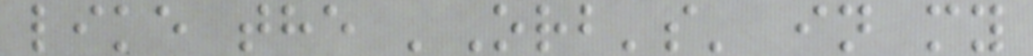like the 'Orb's' in my
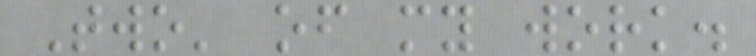Two' of my work.
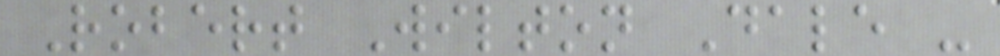Robert Wilton Dale -
